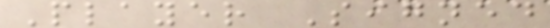Player Signed
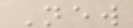New
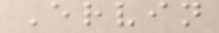Ervin
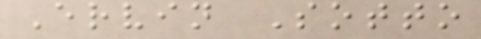Ervin Sotto
